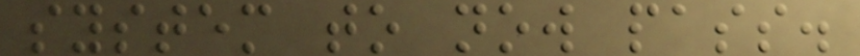system to now pass.
